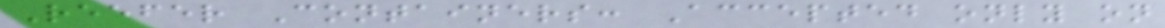Reefer Containers: Accepted only on
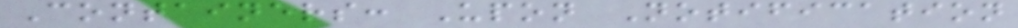Containers: Upon Notification
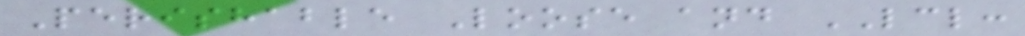Perishable Loose and LCL:
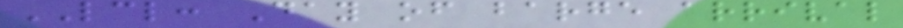LCL: Day of barge arrival
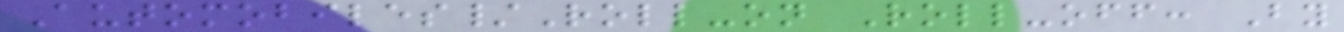Automobiles/Roll-on Roll-off: By
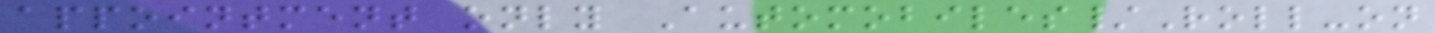appointment only Automobiles/Roll-on
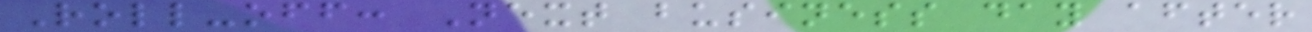Roll-off: Next business day after
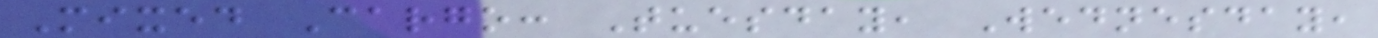Mixed Cargo: Tuesday, Wednesday,
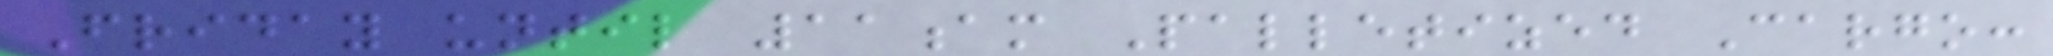Friday until 11am Palletized Cargo:
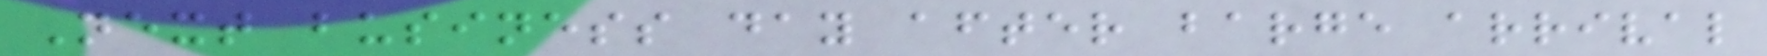Next business day after barge arrival
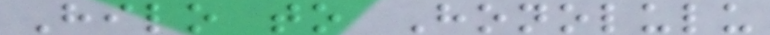Hilo to Honolulu
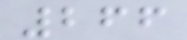266
